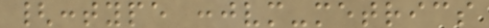{:type :jvm-metrics
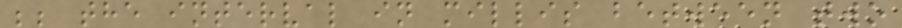;; the interval in millis between two
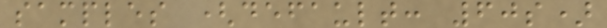samples (default: 60s)
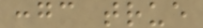:gc true
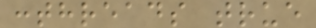:threads true
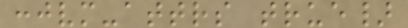:jvm-attrs true}
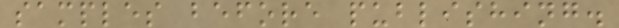samples before publishing.
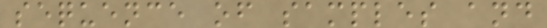sequence of samples and
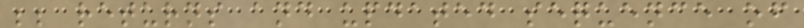;; returns and updated sequence of
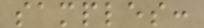samples:
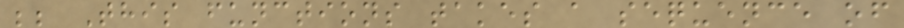;; This functions takes a sequence of
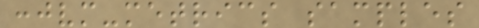:jvm-metrics samples
